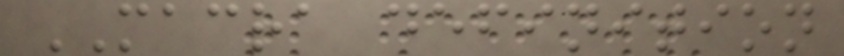MACRA definition
